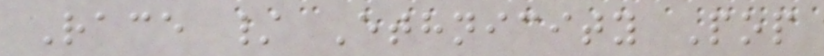Race / Ethnicity Pop
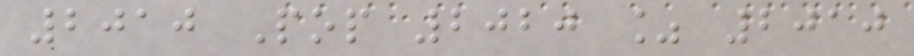2010 Pop 2020 % 2010
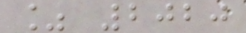% 2020
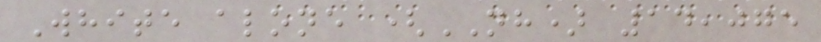White alone (NH) 14,075
